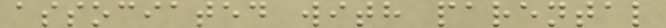associated with parental
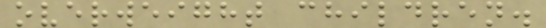overweight children.
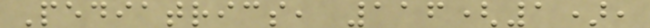Pediatrics, 116(1),
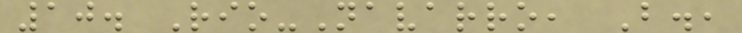10. Rio-Navarro, B.,
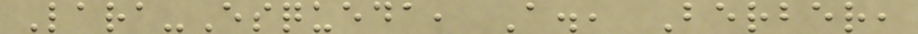Lara-Esqueda, A., Berber,
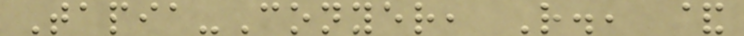Tapia-Conyer, R., &
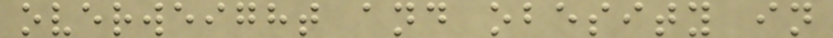overweight and obesity in
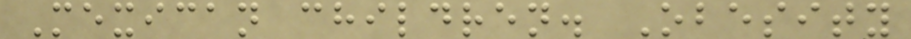Mexican children. Obesity
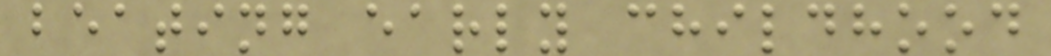beating early childhood
